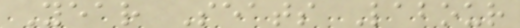Year Seats Labour
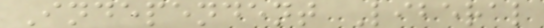Independent Liberal
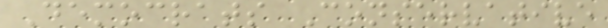Democrats Conservative
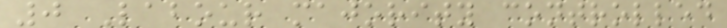0 Labour majority controlled
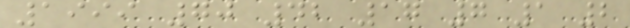1999 70 42 17 7 1 2
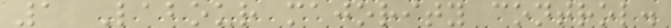1 Labour majority control.
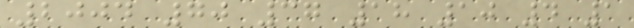2004 70 37 18 10 4 1
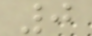0
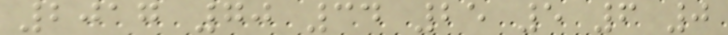2017 70 34 25 5 6 0
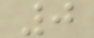0
